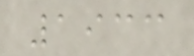1933
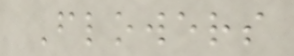Flowers
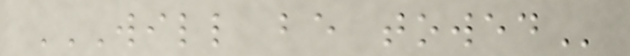WILL BE TOWED
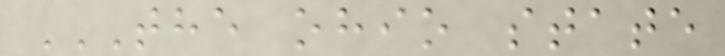THE OHIO STATE
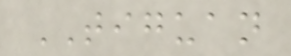TIGUAN
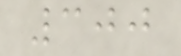300
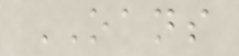OANS
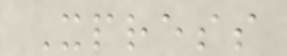Xpress
